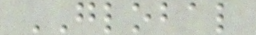GLOBAL
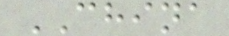CHINA
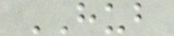HUB
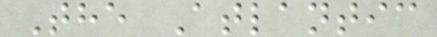The Atlantic
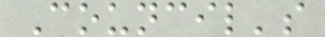Council's
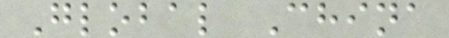Global China
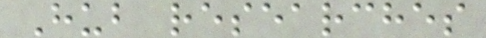Hub researches
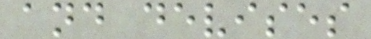and devises
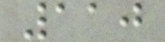110
